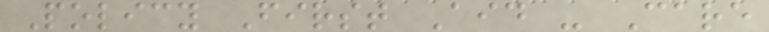Policy First Aid - Care
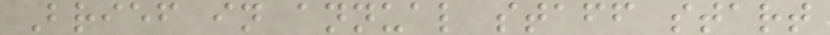Brief in annual staff start
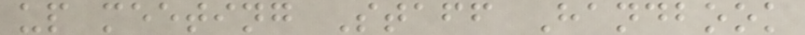up meeting Staff Handbook
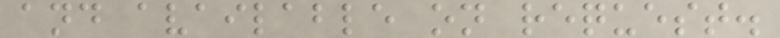and available on request.
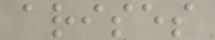arises
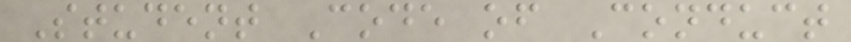Student Code of Conduct
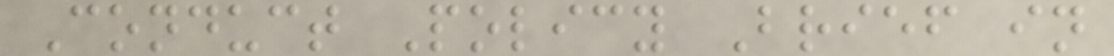Conduct Policy Brief in
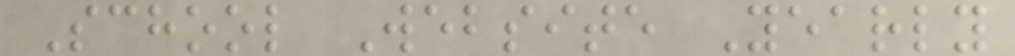School Website Yearly
